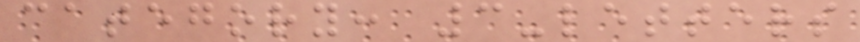category: 3-letters
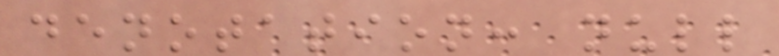denotation: null
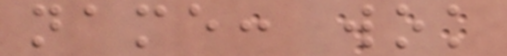name: wok
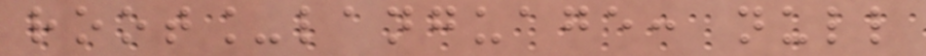root_language: null
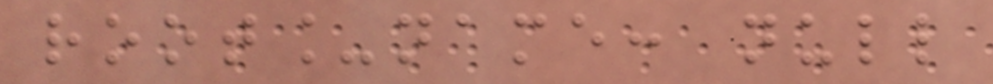root_name: null
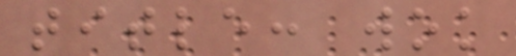title: wok
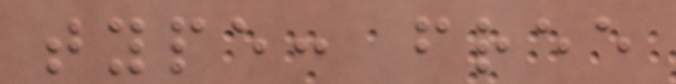type: free
